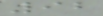92
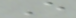E
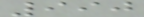990
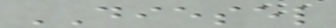DIESEL
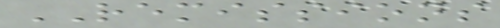REMISSIONS
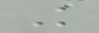K
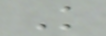K
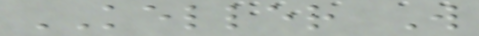KELLER W
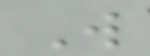W
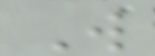W
